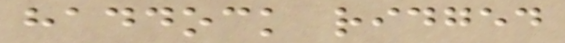haddock ridged
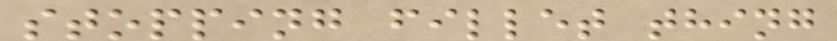stopping fillet thing
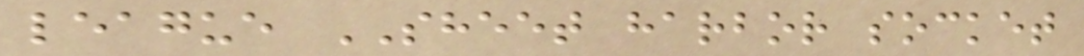league SHEET harbor socket
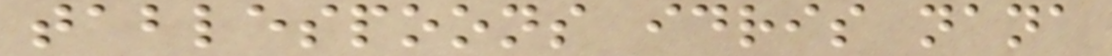tablespoons idris nana
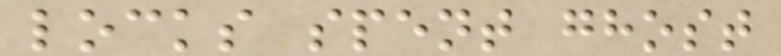locks spent ghost
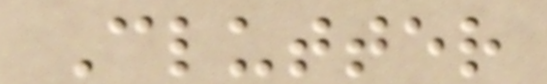Clutter
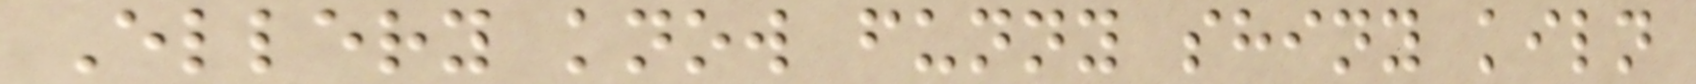Ellery know funny shiny kiln
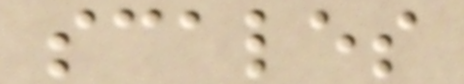scales
